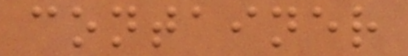container
